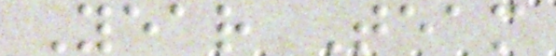Year Team
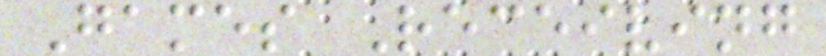Games Receiving
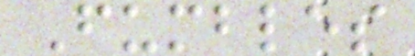Fumbles
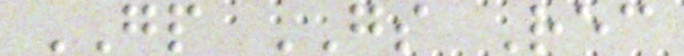GP GS Rec
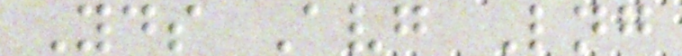Yds Avg Lng
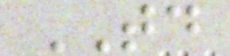TD
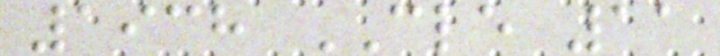1938 CLE 11
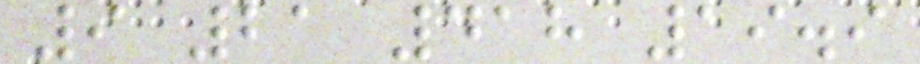9 21 418 19.9
